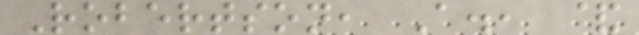Robertson, A., &
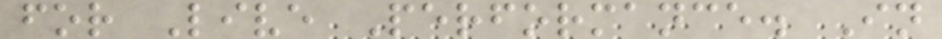for Live Performance. In
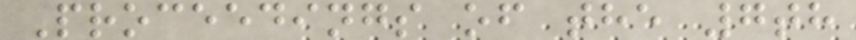Proceedings of the 7th
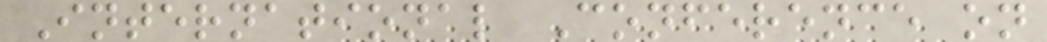International Conference on
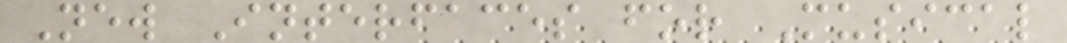New Interfaces for Musical
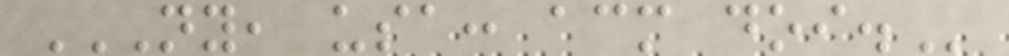NY, USA: ACM DOI.
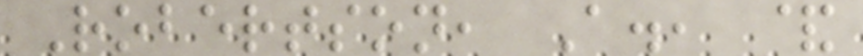Robertson, A., &
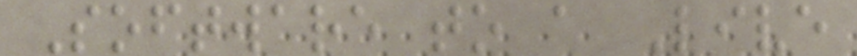Software to a Live
